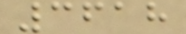3618
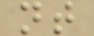nt
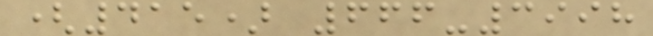(415) 666-3998
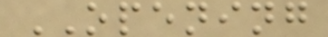OPENING
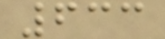633
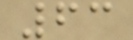63
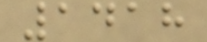1418
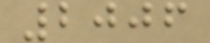2006
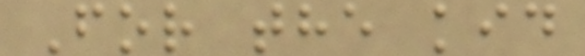For the kid
